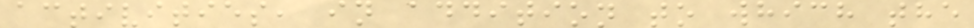activities, in addition to which the
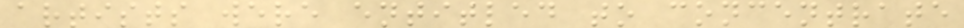artists were entitled to concentrate
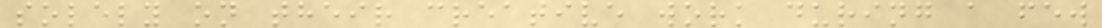solely on their creative work during a few
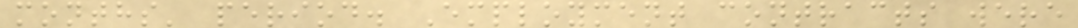months' period. Employment contracts were
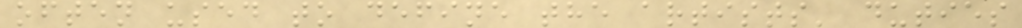often used to define the artists' duties
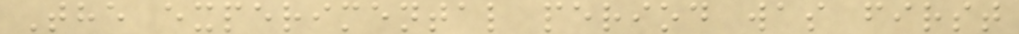The experimental period was first
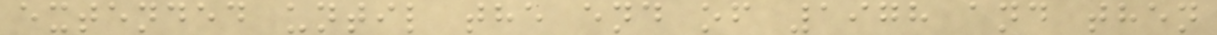extended until the end of 1978 and then
